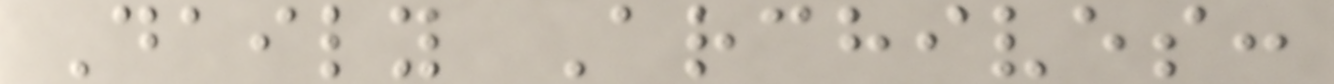Daily Archives:
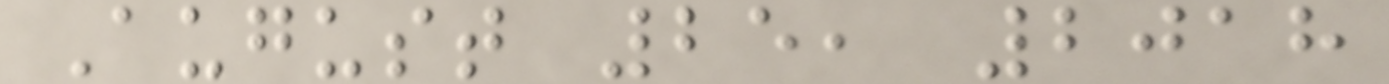August 25, 2018
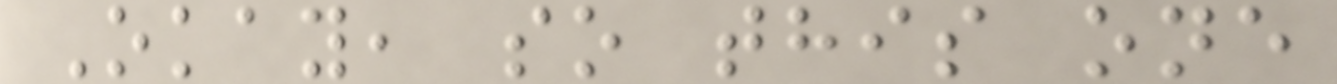Okay, so this one
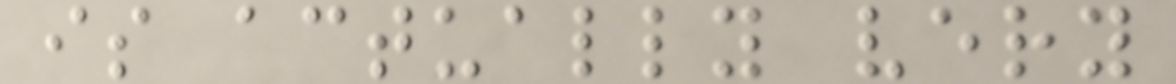is actually very
